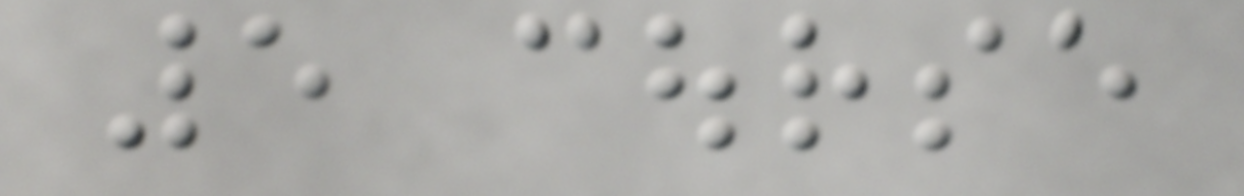5 course
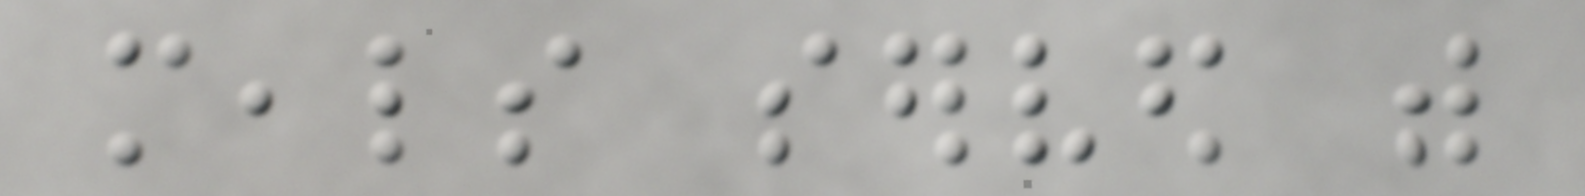meals served with
